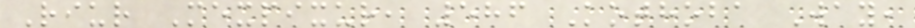Riur Mexpixur, 586 Kothoba Way,
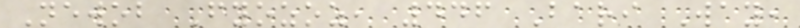Newob Fyozoz, 446 Bari Way,
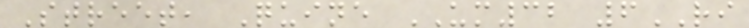Street, Quine UM32 6RI
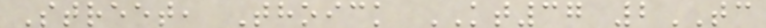Street, Thoick KT37 2TC
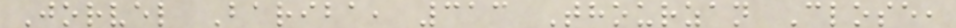Jorvel Bariba, 313 Thourzan Close,
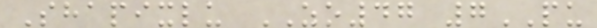Shapixlu ZO47 7PU
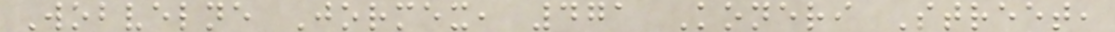Wobvelne Jormex, 471 Koneri Street,
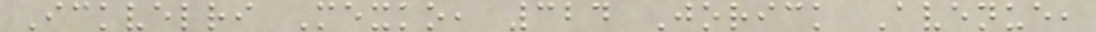Ickvelri Mexko, 324 Jorick Avenue,
